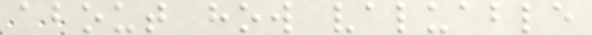about how valuable
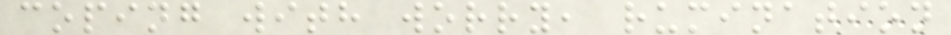coping with worry, rumination
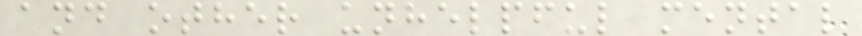and other unhelpful mental
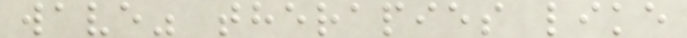wave" therapies like
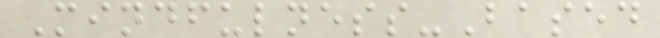Mindfulness-Based
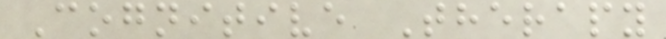Cognitive Therapy
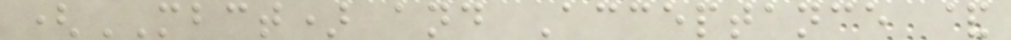(MBCT) and Acceptance &
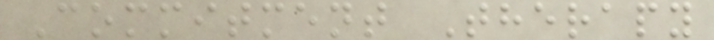Commitment Therapy
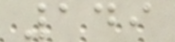149
